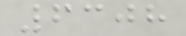6308
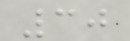30
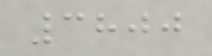3800
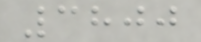3800
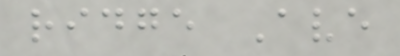ridge Ave
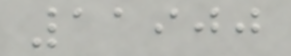11900
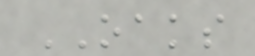OAKS
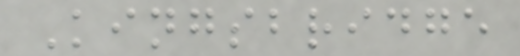Kingsbridge
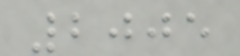2005
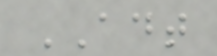ADT
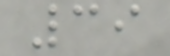39
